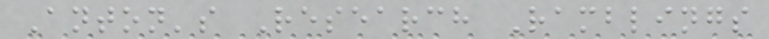Anton's Research Ramblings
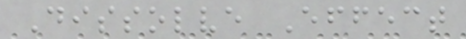Dissolve Effect
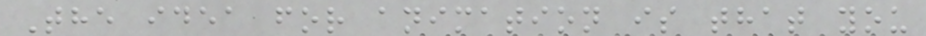The idea for animation is that you
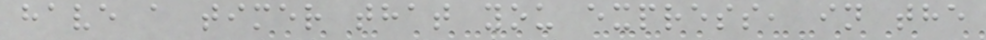have a timer that you express, in the
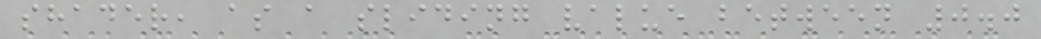shader, as a sliding value between 0.0
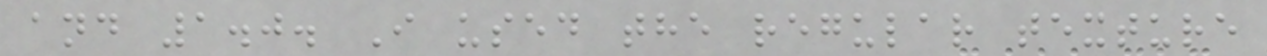and 1.0. I used the regular texture
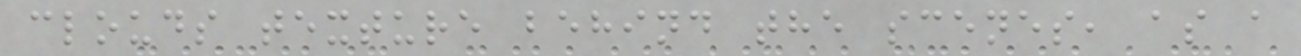clouds texture behind the scenes, as a
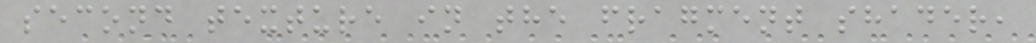second texture in the fragment shader,
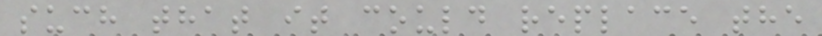such that it could replace the
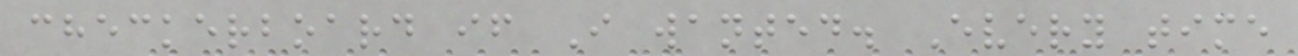checkerboard if I wanted. Every time
